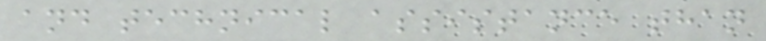and technical assistance than
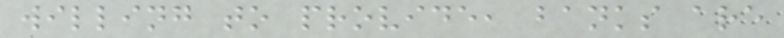willing to provide, banks are
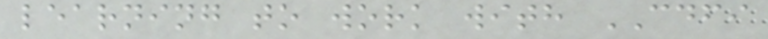learning to work with CDFI
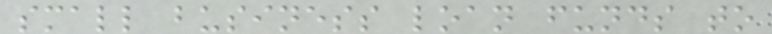small business loan funds to
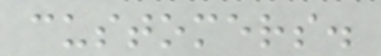customers.
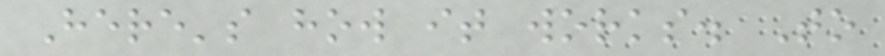Here's how it works. To
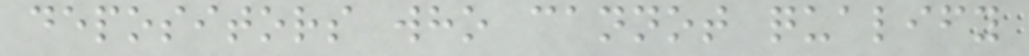depositors who cannot qualify
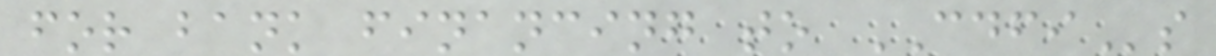for bank financing to CDFIs
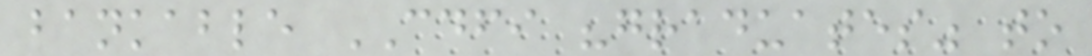bankable CDFI "graduates" to
